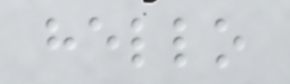hello
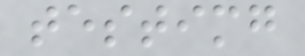testimg
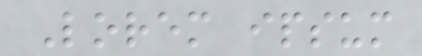Lorem ipsum
